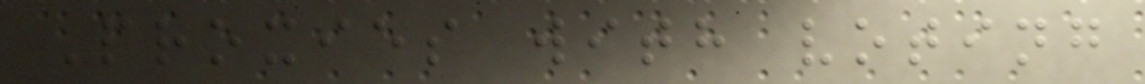Proxies with voting
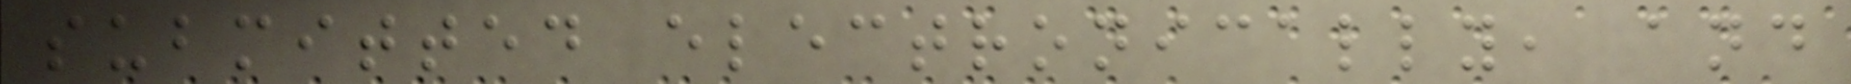submitted electronically, and
